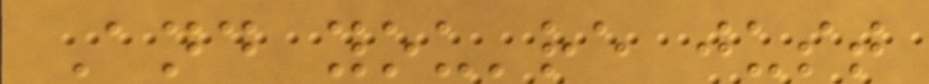And you're just
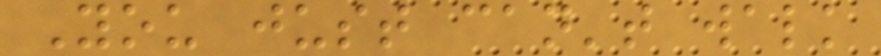You just can't walk
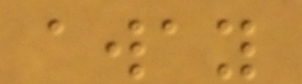away
